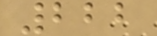222
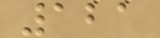121
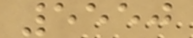5550
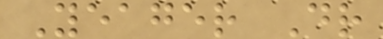Yeager Dr
